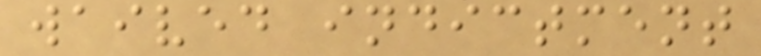waived indictment
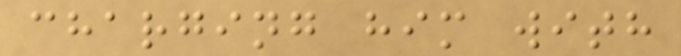charging him with
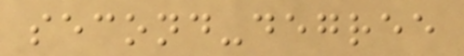second-degree
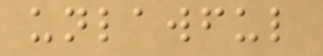unlawful
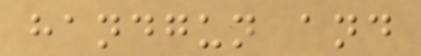handgun and
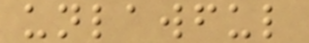unlawful
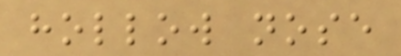hollow nose
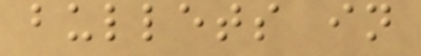bullets in
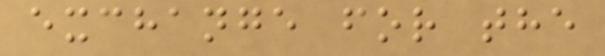exchange for the
